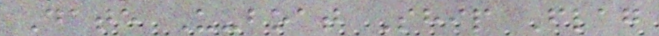Date U-boat Ship Flag
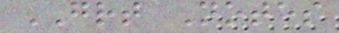GRT Notes
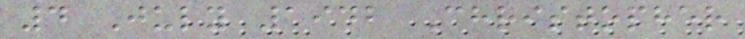4 July 1942 Christopher
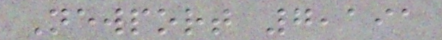Newport 7,191
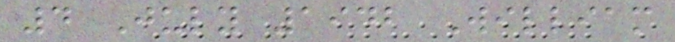4 July 1942 William
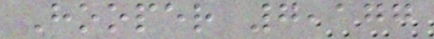Hooper 7,177
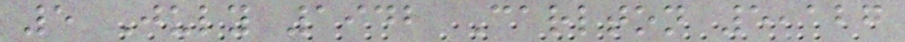5 July 1942 Carlton 5,127
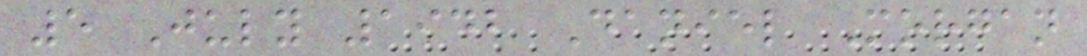5 July 1942 Daniel Morgan
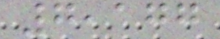7,177
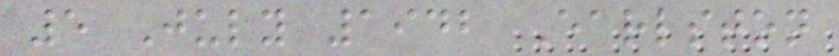5 July 1942 Earlston
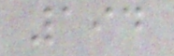194
